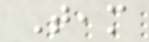Team
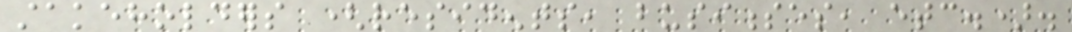stakeholders (residents, businesses, etc.).
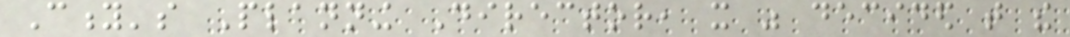City's Planning Director, it was decided that the
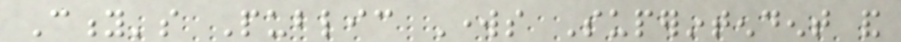City's Public Works Superintendent and
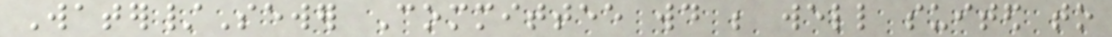Water/Sewer Committee would be well suited to
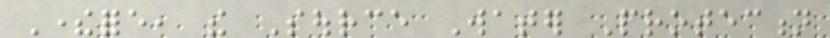Therefore, the Source Water Protection
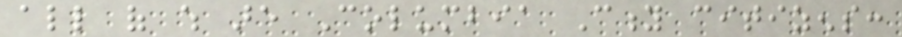all of which are Columbia City citizens:
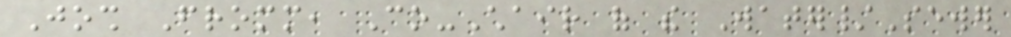Josh Fromm, Co-Chair of the Water/Sewer
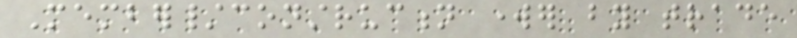Member/construction worker by trade
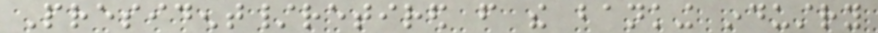President/retired from the banking industry
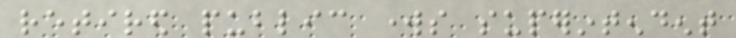retired public works superintendent
